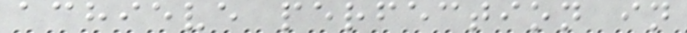achieve perfection in
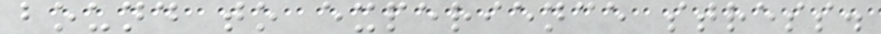bound to experience stress.
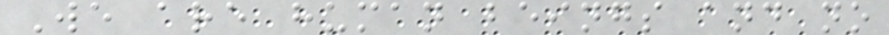We are human beings and no
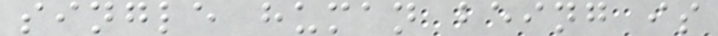single human being is
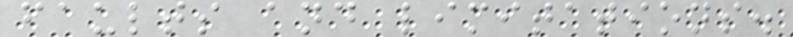faults and limitations.
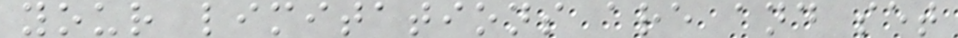your limitations are and set
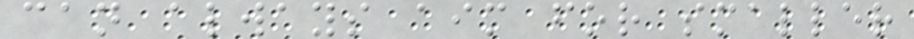can always aim for smaller
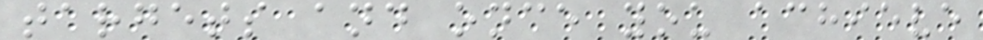targets and once you achieve
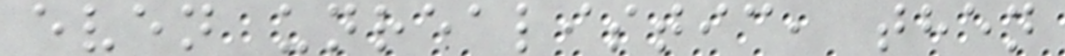even unrealistic, then
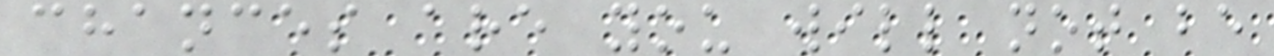chances are you will not be
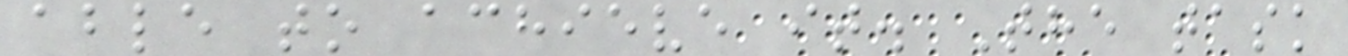able to achieve it. The task
